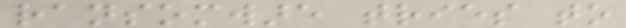ransomware tries to
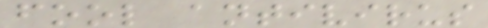fool antivirus
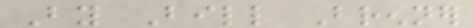By Bill Brenner
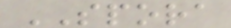SPORA
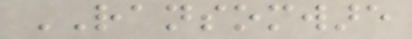RANSOMWARE
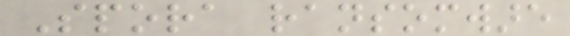Spora ransomware
